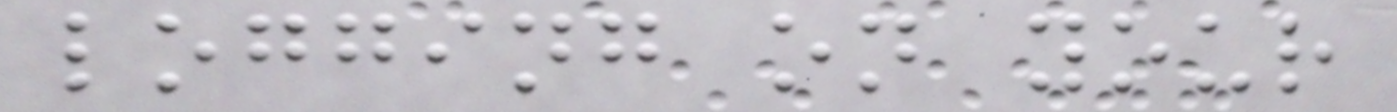logging on your
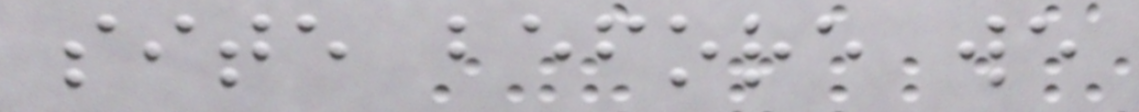site before we
